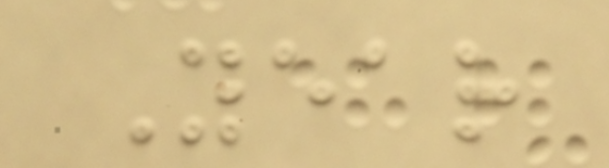Year
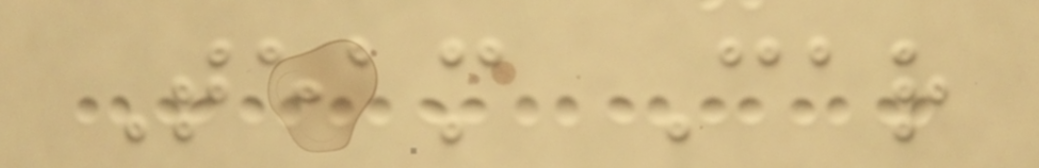Team Car
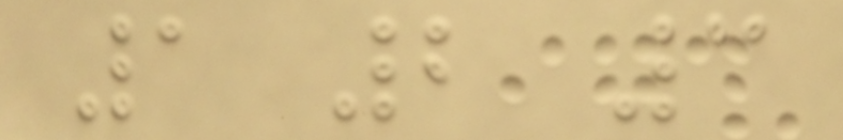1 2 3
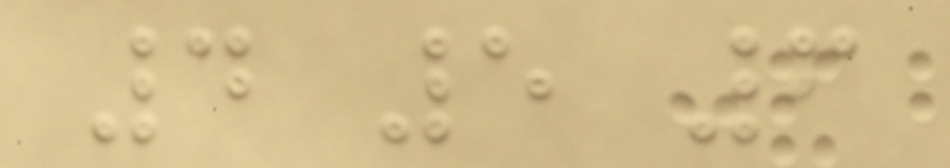4 5 6
